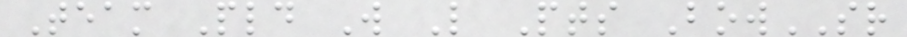Team Pld W L Pts BowSR
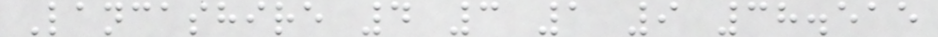Lancashire 4 3 1 9 38.515
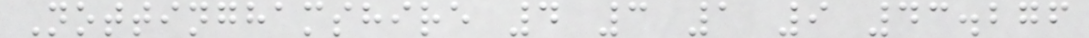Nottinghamshire 4 3 1 9 43.276
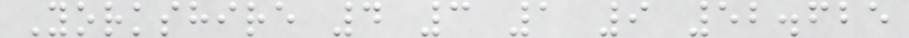Yorkshire 4 3 1 9 52.625
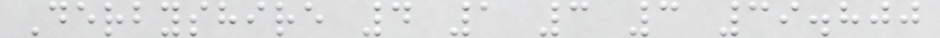Derbyshire 4 1 3 3 39.800
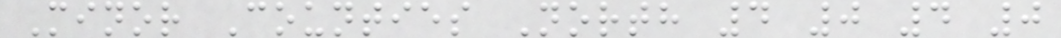Minor Counties North 4 0 4 0
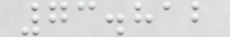73.812
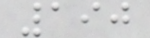190
